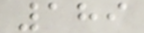189
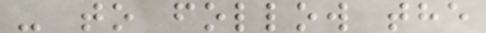- to follow the
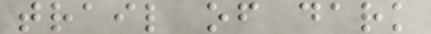trail of dark
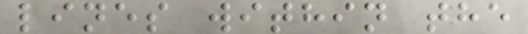lines within the
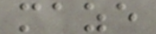maze
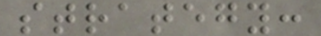strategy:
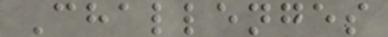Challenges
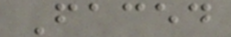Faced
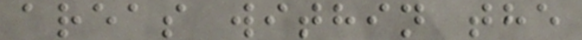areas within the
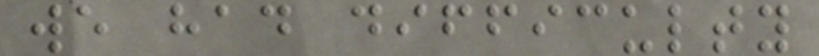we had difficulty
